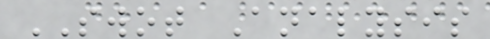SWOT Analysis
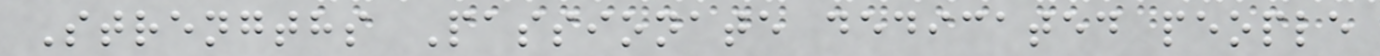Strengths Passionate dedicated people
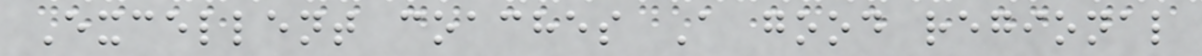Excellent coaches A good regional
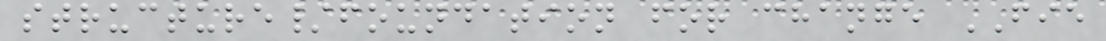structure/foundation for change FIE
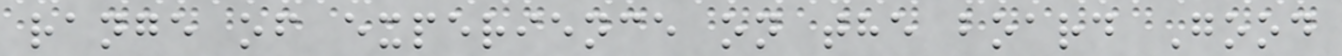range of experience on the board Good
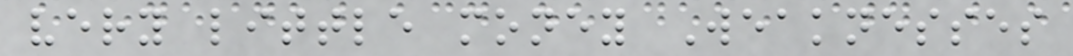very little money Weaknesses
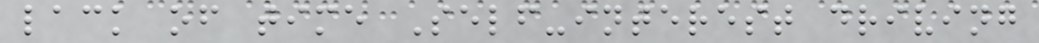lack of time Self-interest driving
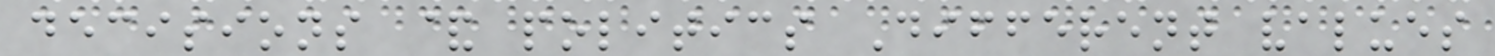decisions & politics Different values
